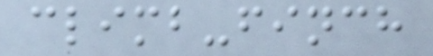climb-finch
